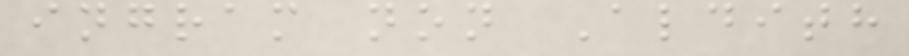ingram non Aldith
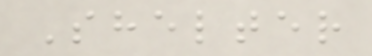Shelter
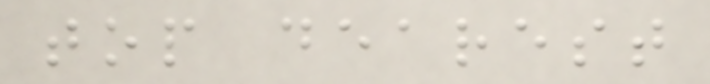top dearest
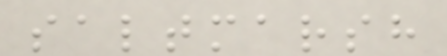saltmarsh
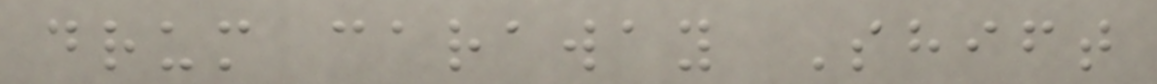drum caraway Shift
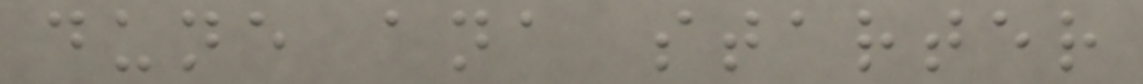dune ana starter
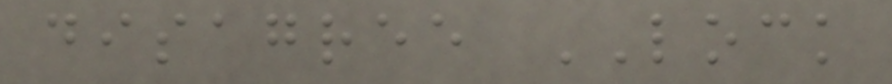disagree LOCK
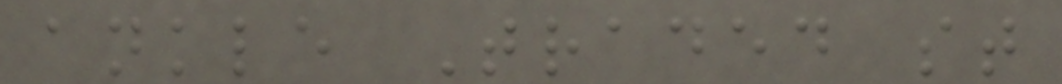ankle Traded st
